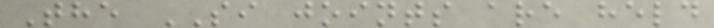The SI joints are held
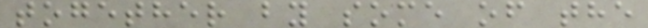together by some of the
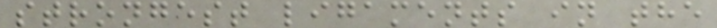strongest ligaments in the
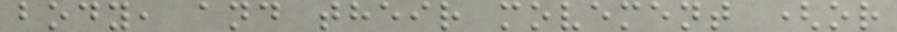body, and their movement (or
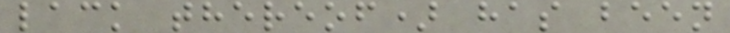lack thereof) has been
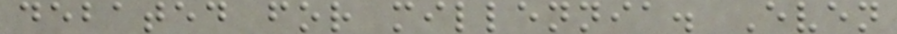debated for millennia. Even
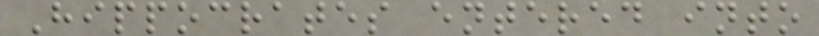Hippocrates entered into
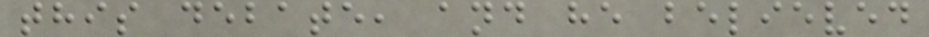this debate, and he believed
